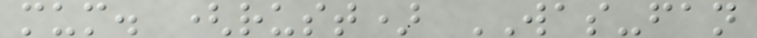mum. (rust) WAS-fan
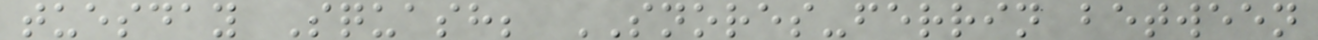tuesday Squash; SNORES-ferrin between
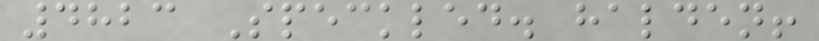4823 Speckled. halden!
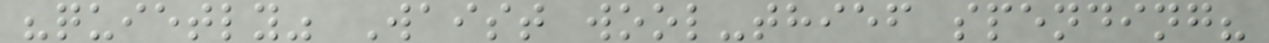"quietly" Waist wool-thief spending?
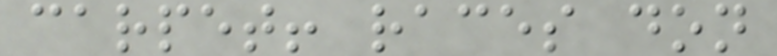carpet! races don
